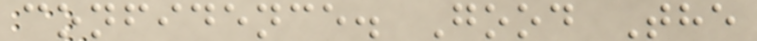confidence. Good The
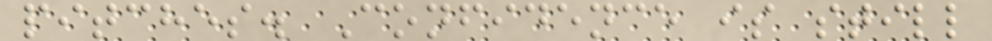pitches. Confidence is still
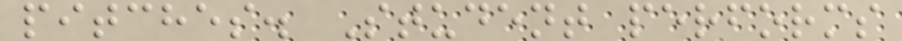pitches. Student performs
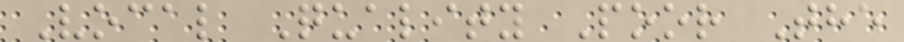Vocal Quality Poor The
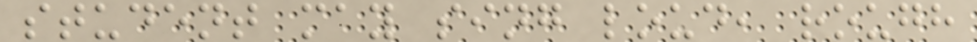student may sing loud, rough
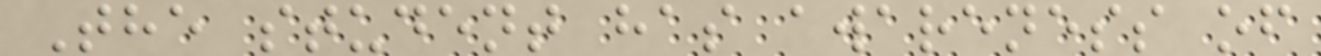The student has awareness of
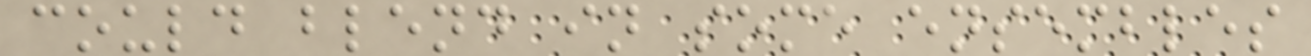could blend in some ensembles
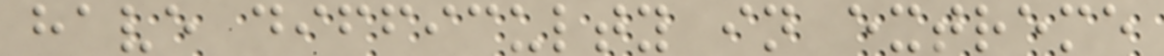have difficulty in extreme
